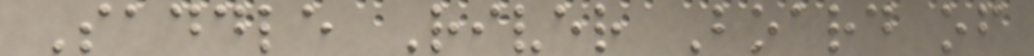Saddle River Board of
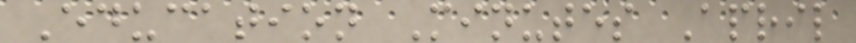Education Minutes April
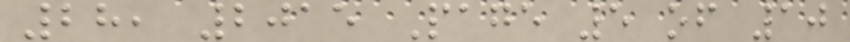28, 2015 Page 5 of 10
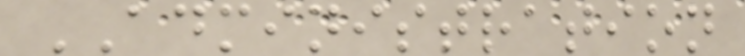ADMINISTRATION
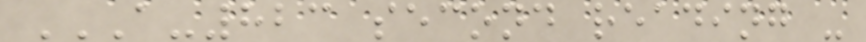A-823 SECOND READING -
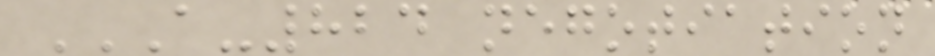A-824 NEGOTIATION
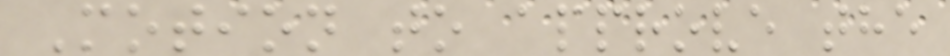Motion to approve the
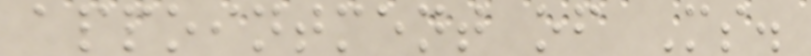appointment of Ms.
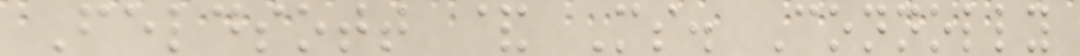Feldsott & Ms. Connolly
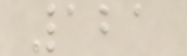121
